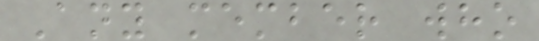Any member who
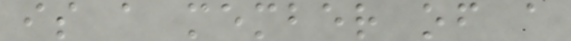is a member of a
